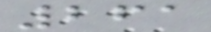261
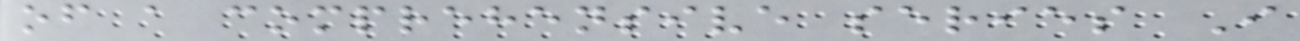of a comprehensive series I
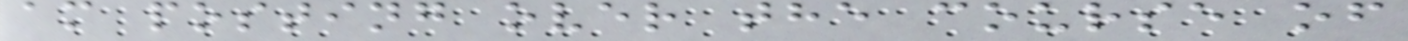am posting over the course of
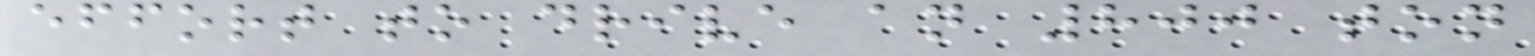effort to drive an 800 ton
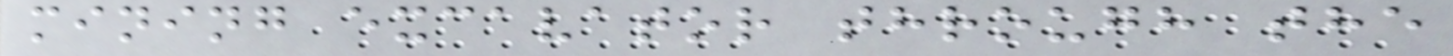mining excavator through the
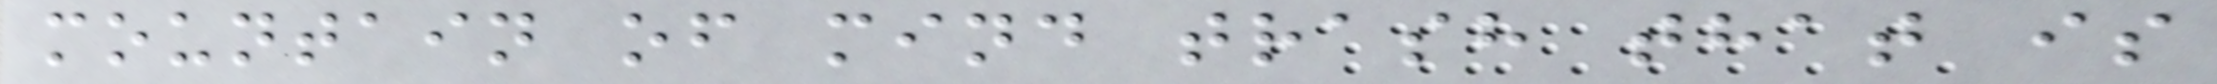mountain of mind trash that is
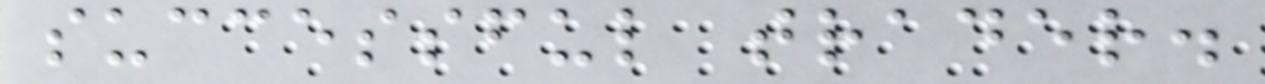successful trader.
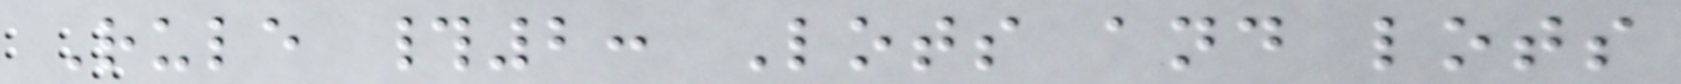Rule #2: Lots and lots
